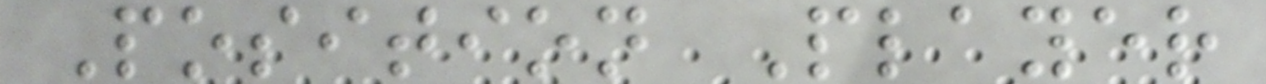Position Player
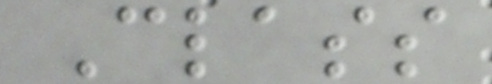Class
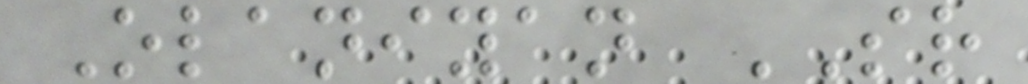Olaniyan SR
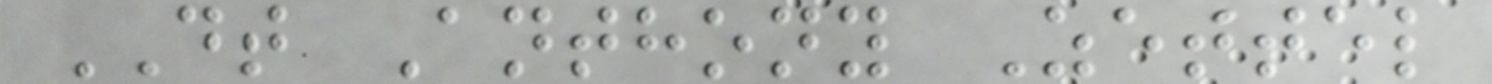DT Anthony Zettel
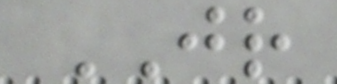JR
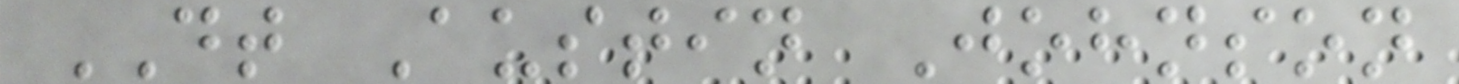DT Austin Johnson
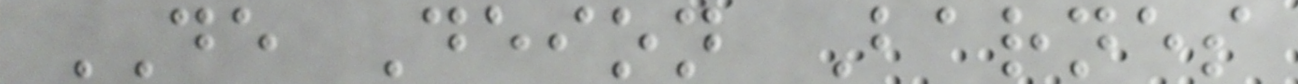DE Deion Barnes
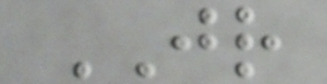JR
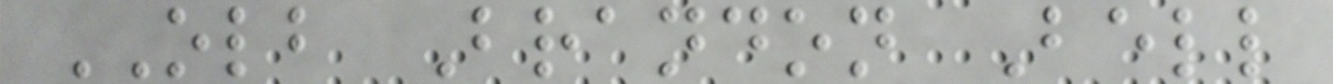OLB Brandon Bell
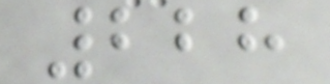228
